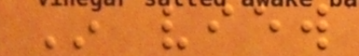In view
